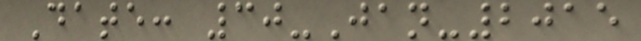Date: 30-Jan-2015
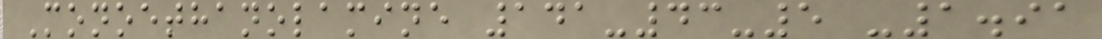Monoethanolamine 141-43-5 -1.91
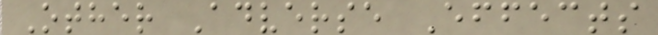Other Adverse Effects
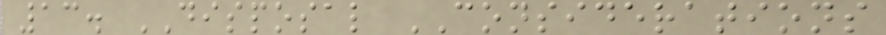13. DISPOSAL CONSIDERATIONS
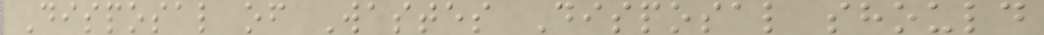Disposal of Wastes Disposal should
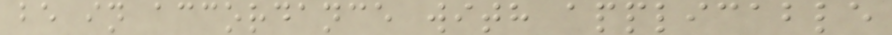be in accordance with applicable
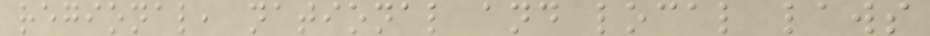regional, national and local laws
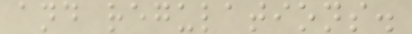and regulations.
